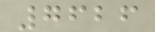7626
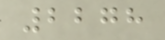2278
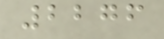2276
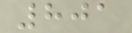801
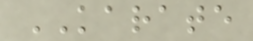KARATE
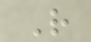R
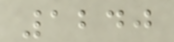1240
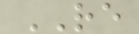RE
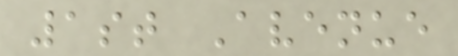1st Avenue
